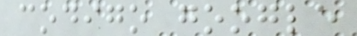codigo google
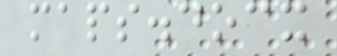maps.docx
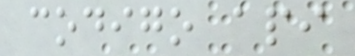codigo api
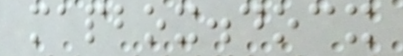mapbox.docx
